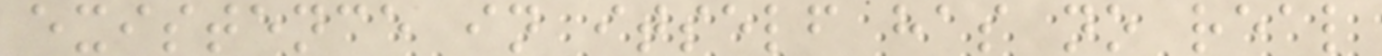existence in itself has no real
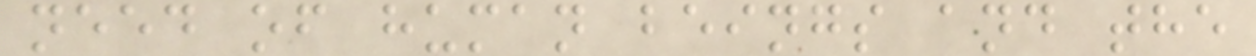need of human beings and the
